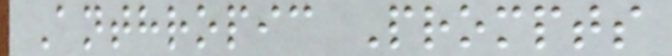Anthropic Prompts
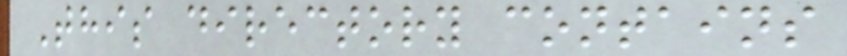This directory contains
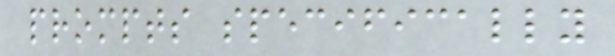prompts specifically
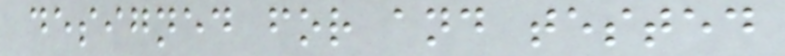designed for and tested
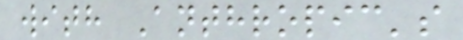with Anthropic's
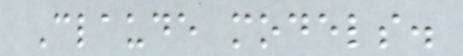Claude models.
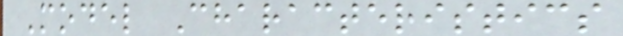Model Characteristics
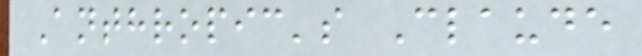Anthropic's Claude
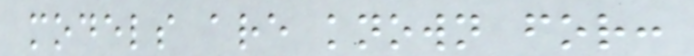models are known for:
